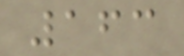163
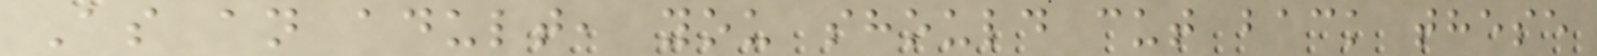As an adult, you should cut back these
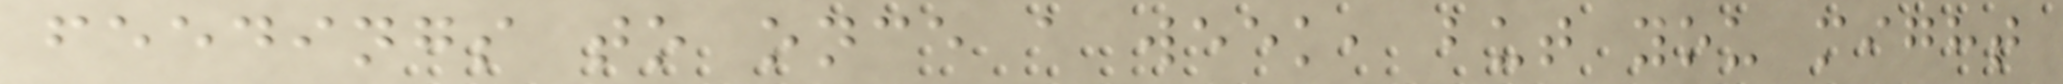feedings to once a week, but you might
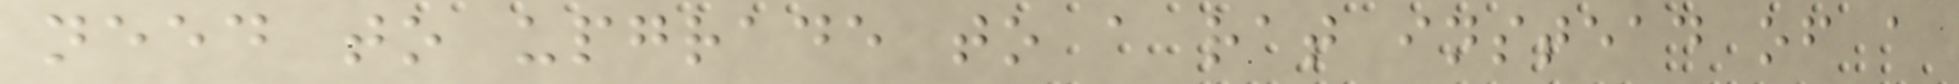need to upgrade to a rat instead of a
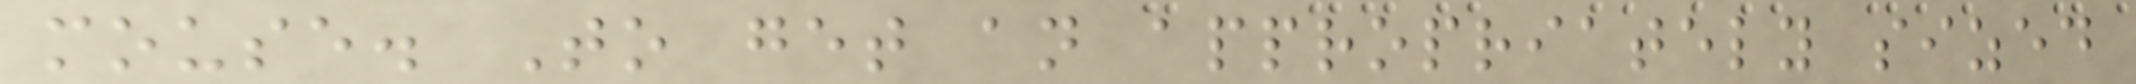mouse. To get an appropriately sized
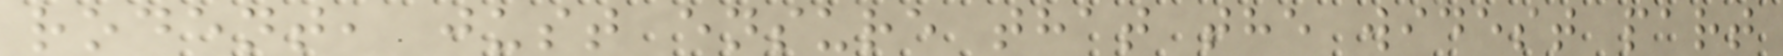rodent, just ensure that the widest part
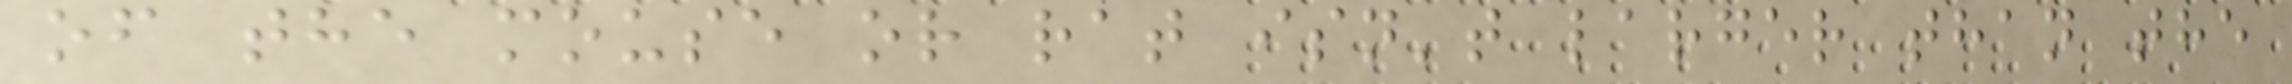of the mouse or rat isn't larger than the
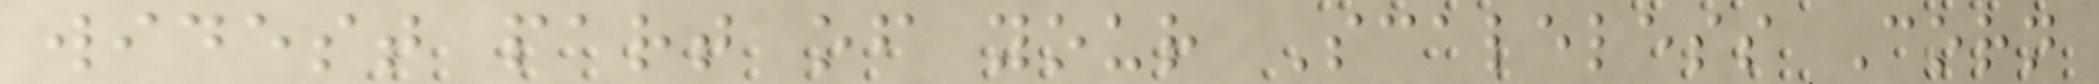widest part of your Scaleless Corn
